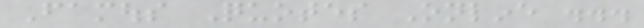Famous Quotes Online ...
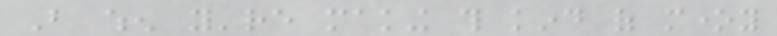But when you're making this kind of money
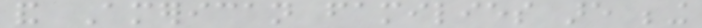and American families are being
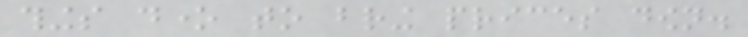things done to bring prices down.
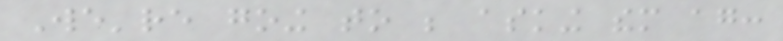We're going to be asking them again:
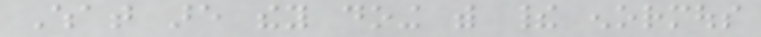What are they doing with their enormous
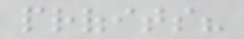profits?
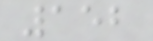152
